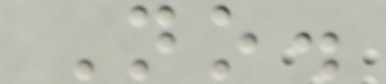No.
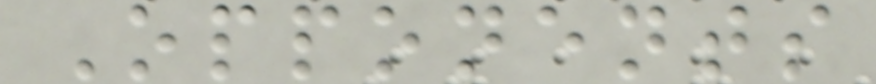Opponents
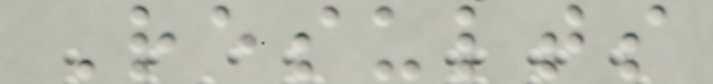Results
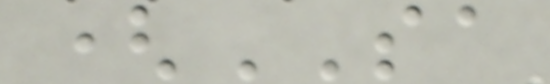(SA
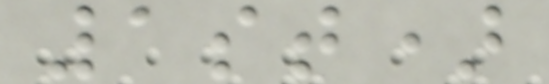1st)
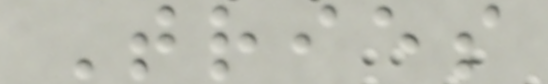Tries
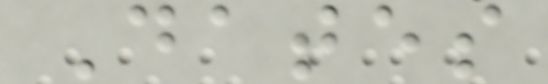Dates
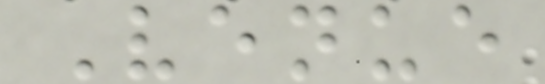Venue
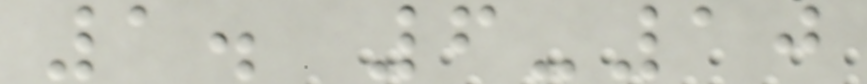1. 6-10
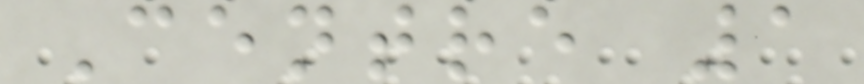Centre 1
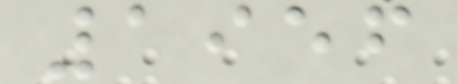1956
